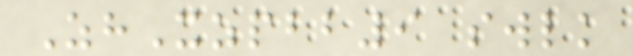ZhXzpbb9 swlk
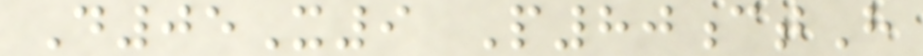D05X9 P80ctH
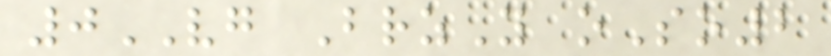0VG BrzY oSo2
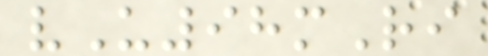vU98mRi
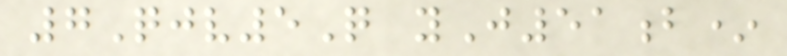7Qjv5Q yJ51b*
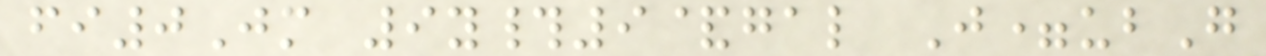fi0Jm 9y#9&gal J=ubG
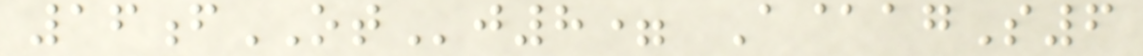16fOTj8= A@agS6
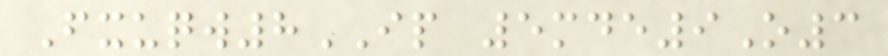Fxuqw8IP 5mde9O3
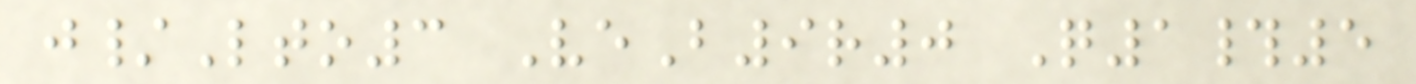j/Lto3 VeB9r0 Q1#5
